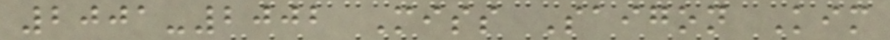2001-2002 Miss Saigon Kim
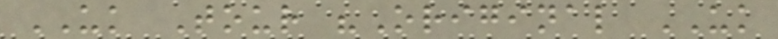UK Tour "Original UK
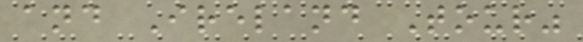and Ireland Tour"
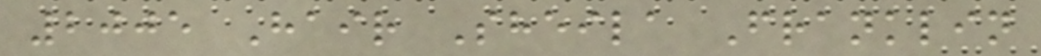2005 Hair Sheila Franklin
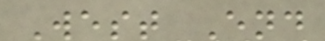West End
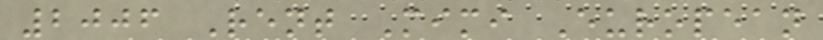2006 Rent Mimi European
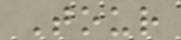Tour
